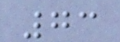73
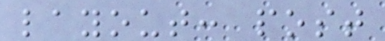layout: post
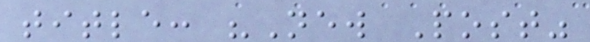title: "New Post"
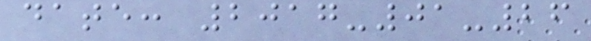date: 2017-01-26
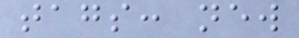tags: new
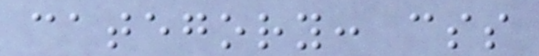category: css
